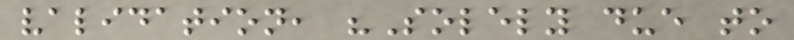validation, "Solely due to
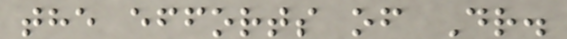the efforts of Dr.
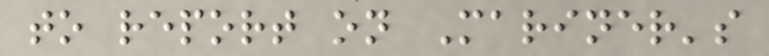to report on Mariner's
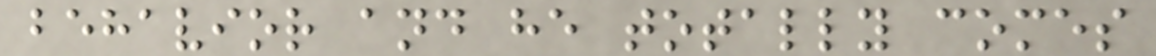behavior and he totally comes
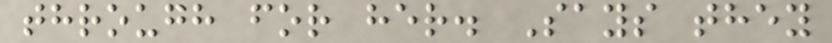through for her. Says they
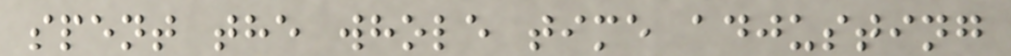spent the whole time adjusting
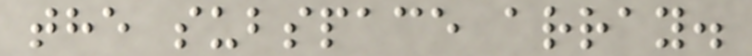the subspace array.
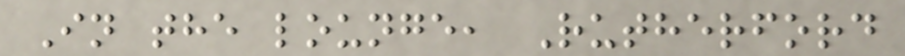In the lounge, Rutherford
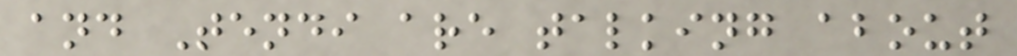and Tendi are talking about
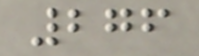276
